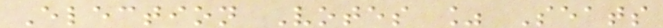Election Votes % Seats
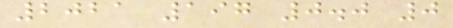2021 197 0.0 0
